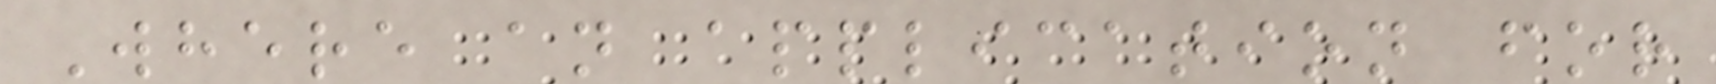Where an application for
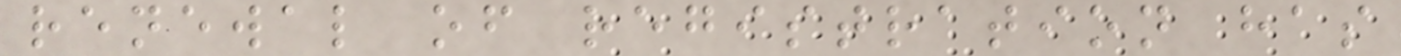renewal of registration has
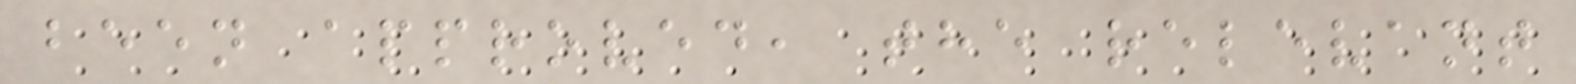been approved, the relevant
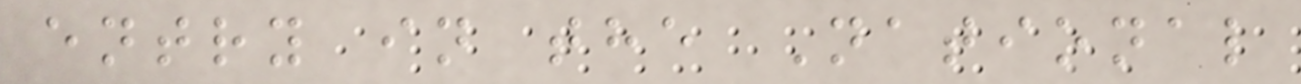entry in the National
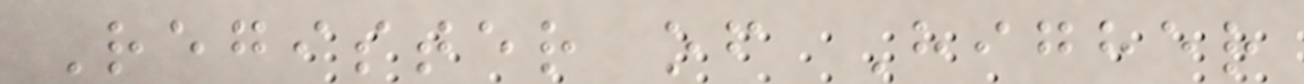Register of Higher
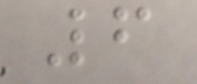6
